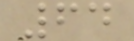64
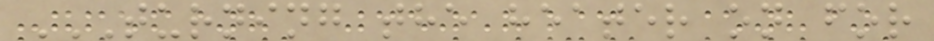TURNING THE HEATER ON FOR
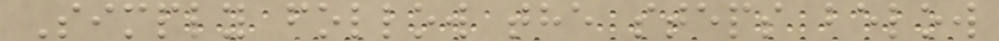Simply follow the steps below
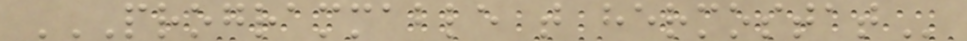PROGRAMMABLE T HERMOSTAT
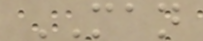MAN
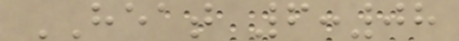HEAT 6:08
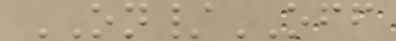ON/OFF
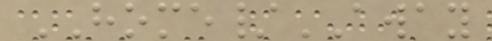HOME/AWAY
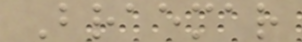Braemar
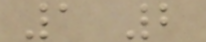1 2
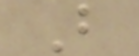B
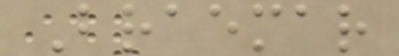Braemar
